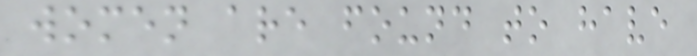women are found to have
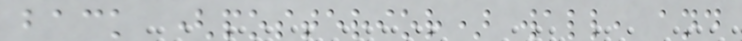back (posterior) wall, and
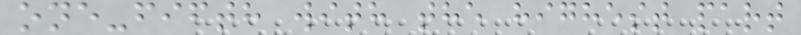one-fifth with the highest part
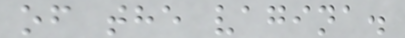of the vagina.
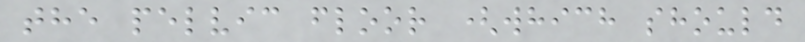the pelvic floor (which should
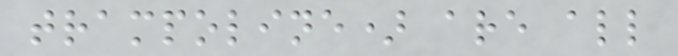trampoline) are all
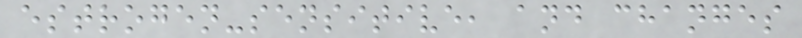estrogen-sensitive, and changes
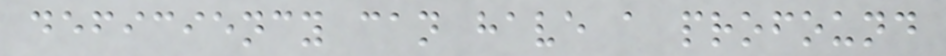deficiency can have a profound
